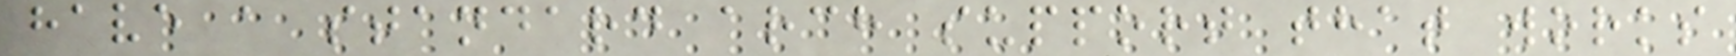have a standard arch support that works
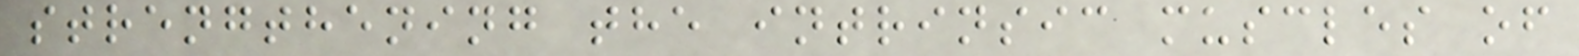strengthening the intrinsic muscles of
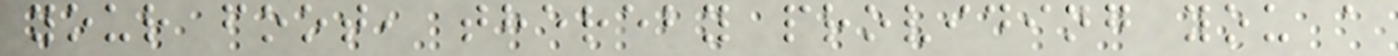your foot, thereby providing you a
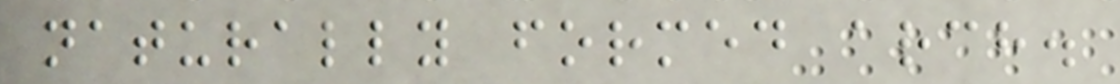naturally formed arch.
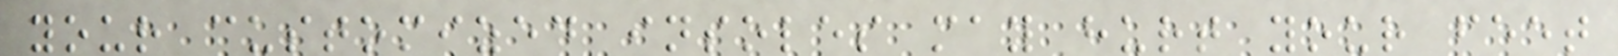your customized insoles may hurt your feet
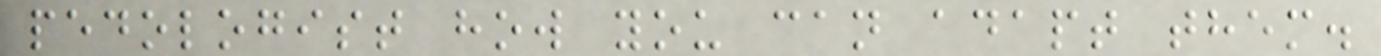pedologist how you can adapt them.
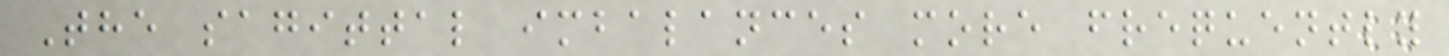The sagittal imbalances more frequently
